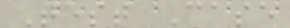Test Case
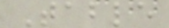Table
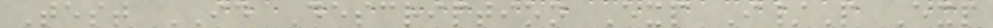Test ID Description Exp I/P Exp
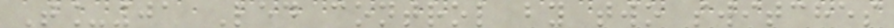T_01 Led control by two switches
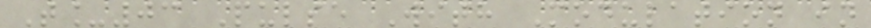T_03 Pulse With Modulation in
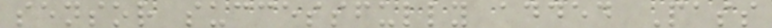sensor successfully added Pass
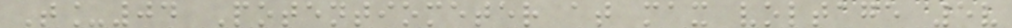T_04 Potentiometer at max voltage 5v
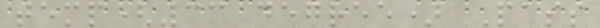temp(33 degree) Pass
